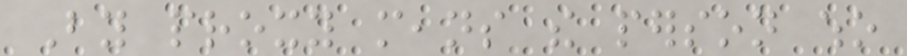By proxy means the person who
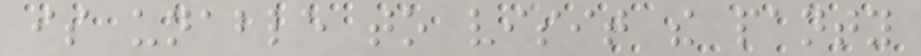is unable to visit the panty
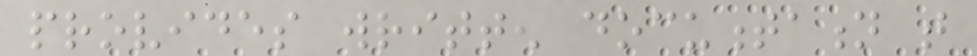provides written documentation that
